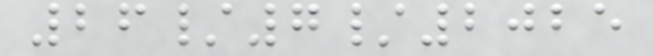26/7/2025
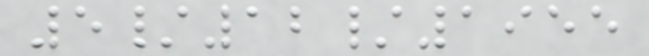5/12/1955
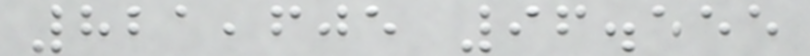821,605 96.555
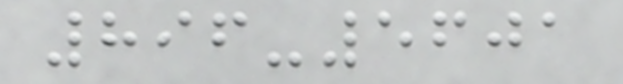896-5601
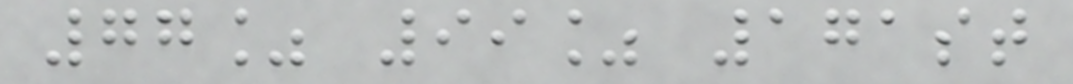77% 99% 171st
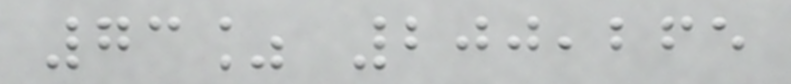73% 200,265
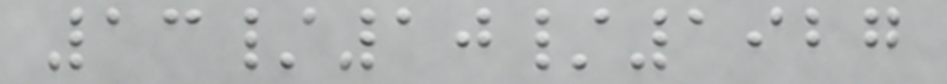13/10/1927
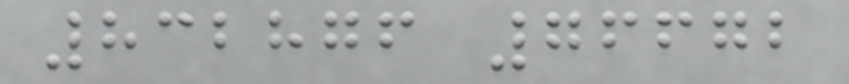832876 76672
